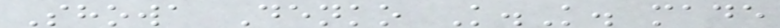Showa Denko K.K. made
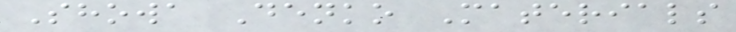Showa Denko Materials
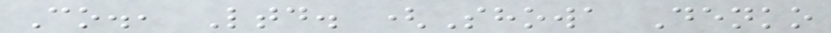Co., Ltd. (Showa Denko
